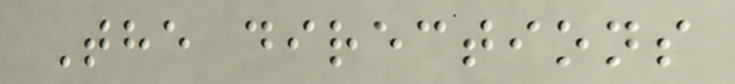The directions
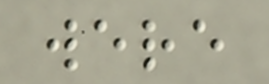were
